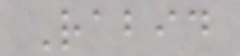Rabid
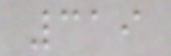319
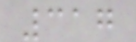317
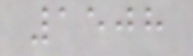1508
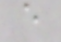e
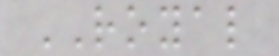ROYAL
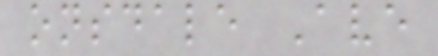onsdale Ave
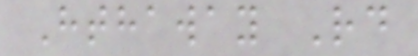Hthaway Rd
